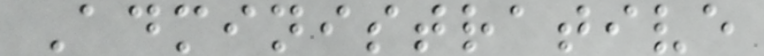Administrative
